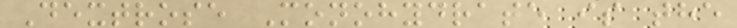Dextrose Monohydrate is the
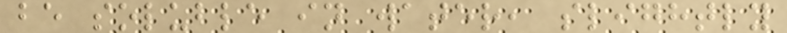be soluble in water, slightly
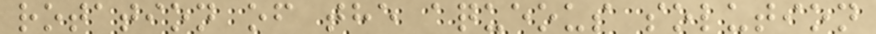rotation of the aqueous solution
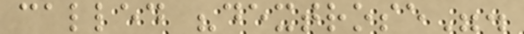called "dextrose".
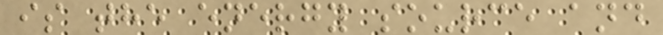is the energy source and
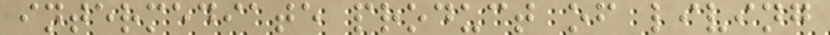intermediate product of living
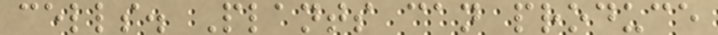cells. Plants can produce
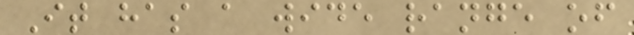It has a wide range of
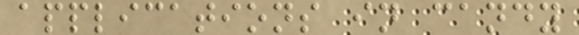applications in candy
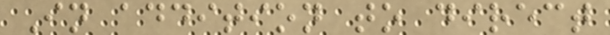In addition to direct
